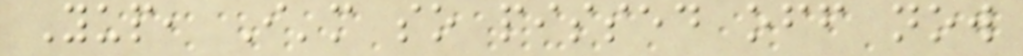Yup, I'm so pissed off now
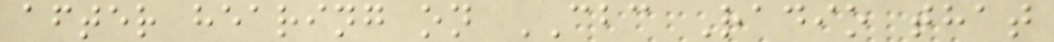after hearing on CBC Radio that
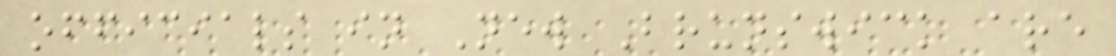officials in New Brunswick are
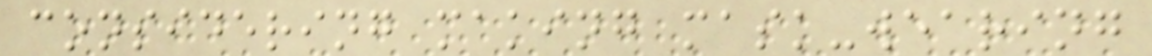considering making mask-wearing
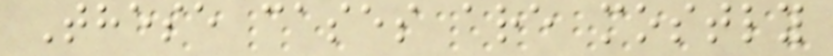These cases are mostly
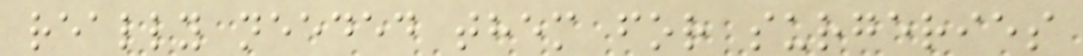really needed them for surgeries
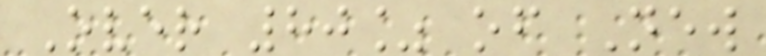Over 80% of New
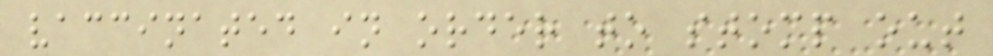vaccinated in order to stomp out
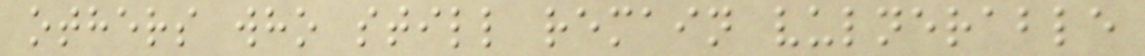others who still remain vulnerable
